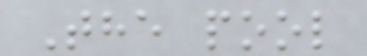The pool
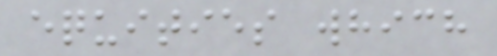equities which
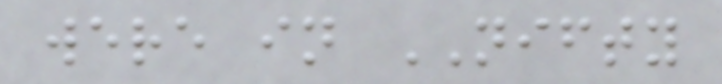were in NIFTY
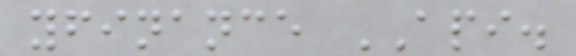yfinance API.
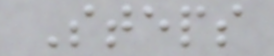Steps
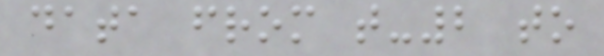data from t-2 to
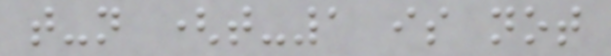t-n (t-1 is not
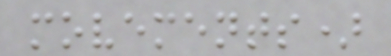movements)
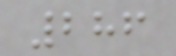286
